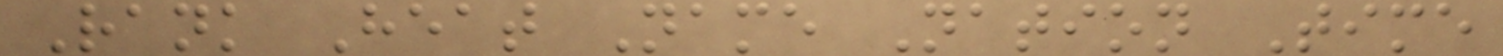Rank Heat Name Nation Time
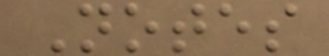Notes
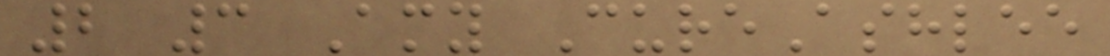2 3 Amy CureAshlee
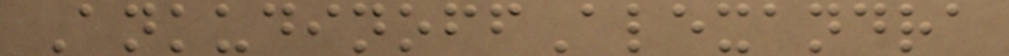AnkudinoffAlexandra
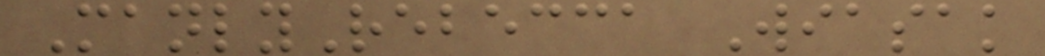ManlyRebecca Wiasak
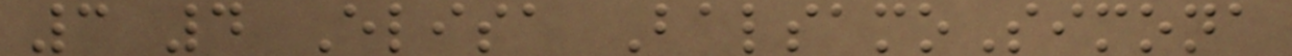3 4 Elisa BalsamoSimona
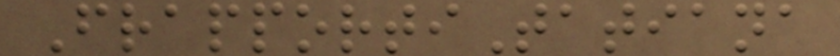FrapportiTatiana
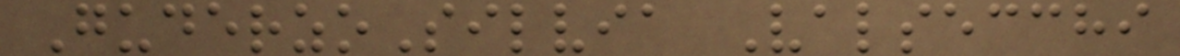GuderzoSilvia Valsecchi
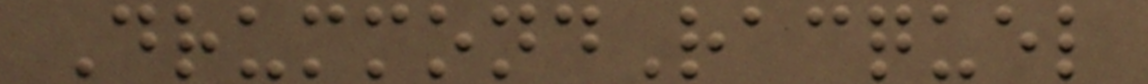DrummondRacquel
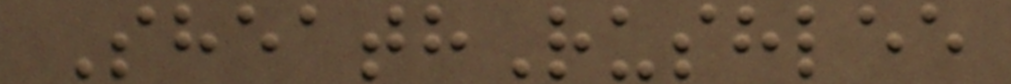SheathRushlee
